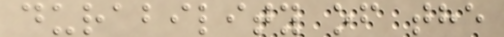durability of the
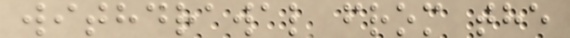withdrawal from the
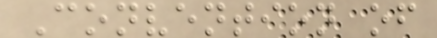Convention of
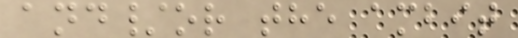and/or the ambit
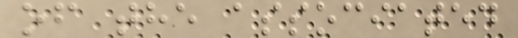of the associated
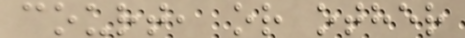court, or other
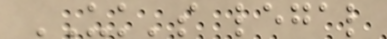UK's legal
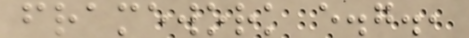framework e.g.,
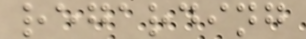regarding
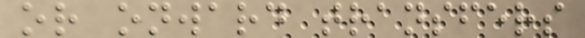or onward transfers
